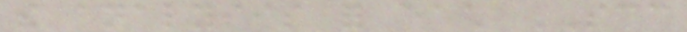the analysis for each SCC
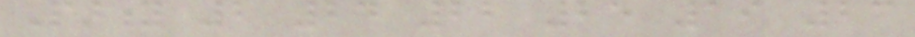Parity 2 24 22 25 19 23
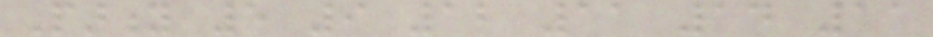Parity 5 9 12 11 14 11
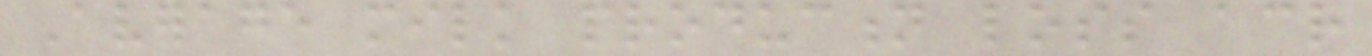Average milk production loss across
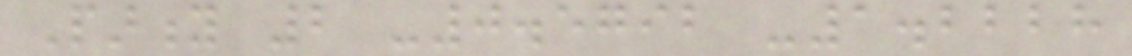Parity 2 -0.5792 -1.2228
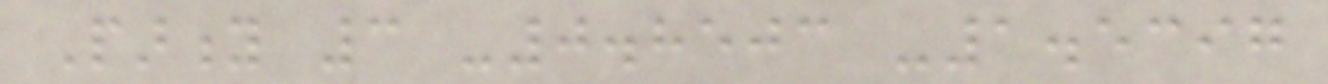Parity 3 -0.8503 -1.5397
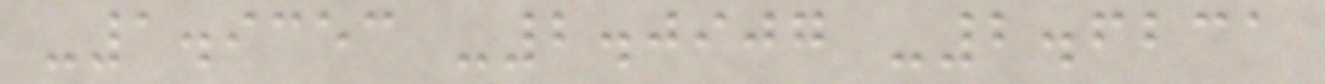-1.9353 -2.0907 -2.6231
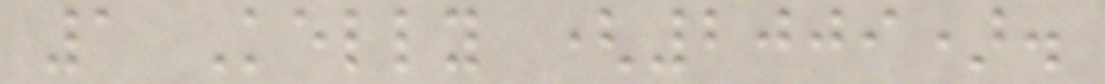1 Kelly (2009).
